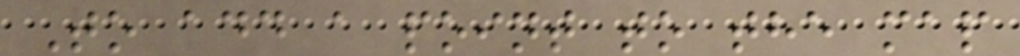To add a point to the map
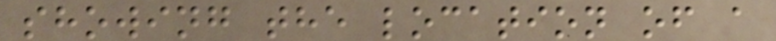showing the location of a
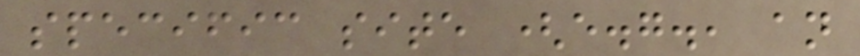specific site (e.g., an
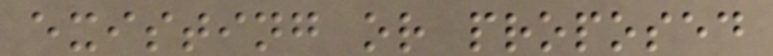existing or proposed
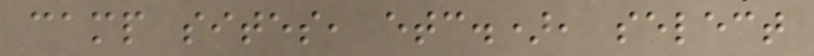camp sites, etc.), select
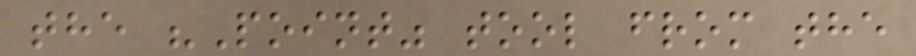the "Point" tool from the
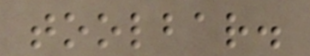toolbar.
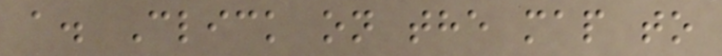a. Click on the map to
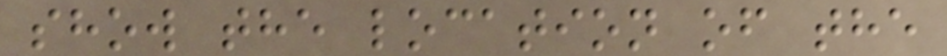show the location of the
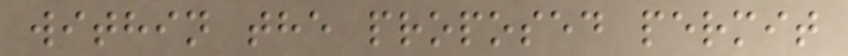within the proposed permit
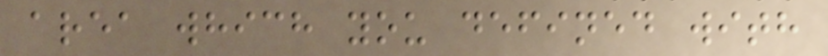area which you defined with
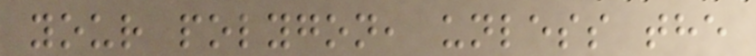your polygon, unless the
